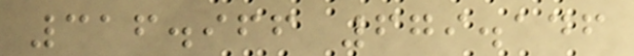316.966 679.146
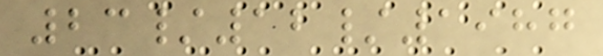23/12/1987
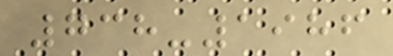738-1986
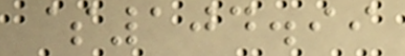$104.99
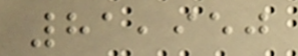81,950
